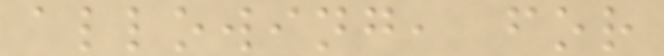allowing, for
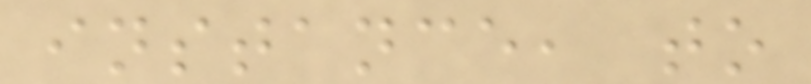instance, to
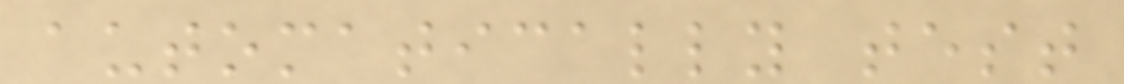automatically test
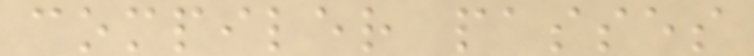compiler passes
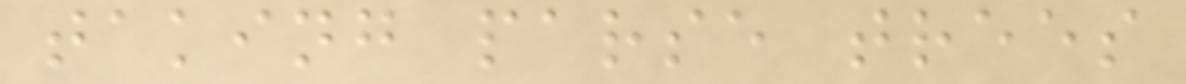taking parse trees
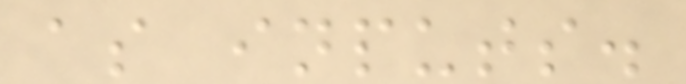as inputs.
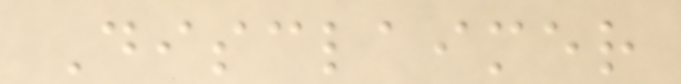Disclaimer
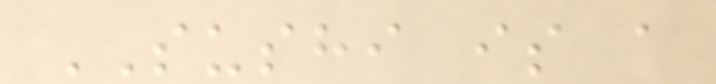SUSHI is a
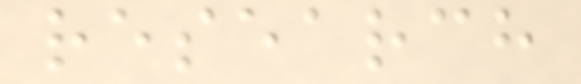research
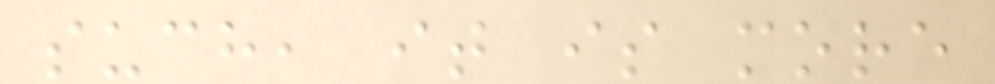such, it is more
